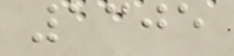1305
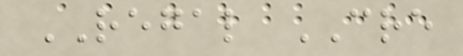REGAL CRE
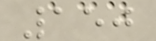150
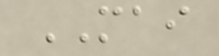MAI
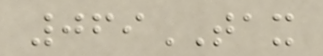069TAX
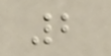2
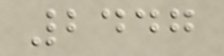2447
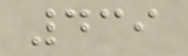439
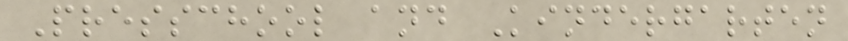Presschool and Kindergarten
